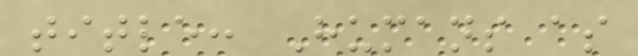title: Humans as
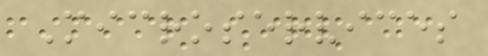Microservices
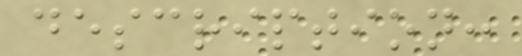description:
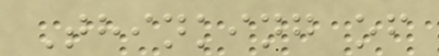Thinking of
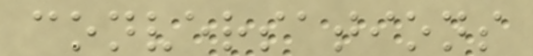conversations
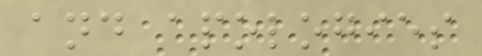and apologies
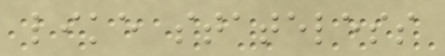like stateless
